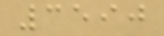3590
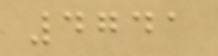4741
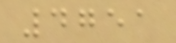4751
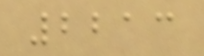2213
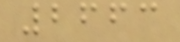2663
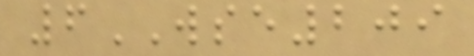6WSE209
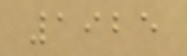1925
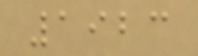1923
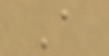A
